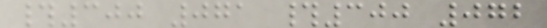#300 071 #300 072
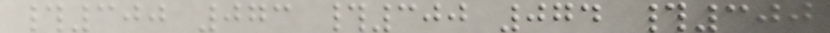#300 073 #300 074 #300
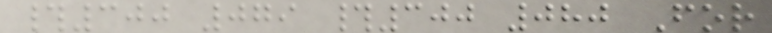#300 079 #300 080 For
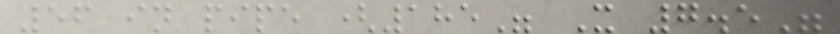56 in pipe (185" X 7.5"
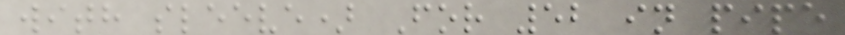with sleeve) For 52 in pipe
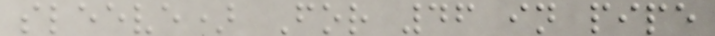sleeve) For 46 in pipe
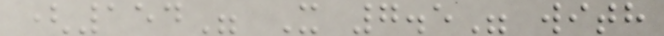(154" X 7.5" with
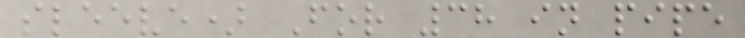sleeve) For 38 in pipe
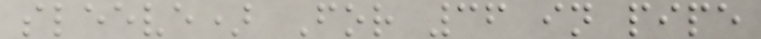sleeve) For 36 in pipe
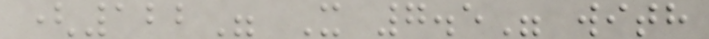(122" X 7.5" with
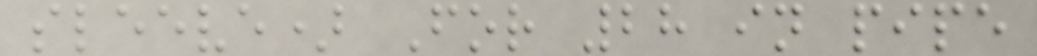sleeve) For 28 in pipe
